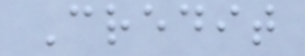Credit
